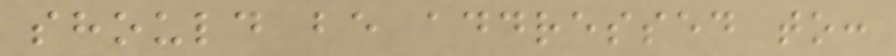should be addressed to:
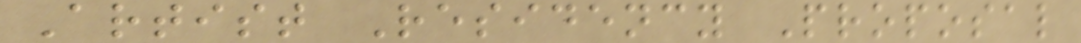Artist Residency Proposal
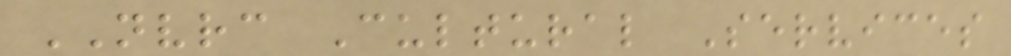NVRC Cultural Services
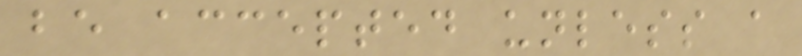be accepted unless a
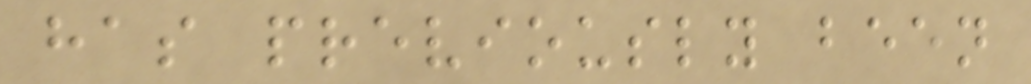has previously been
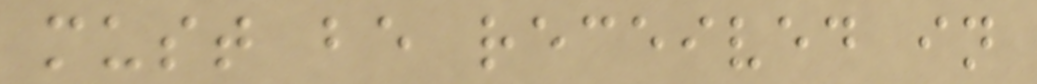must be received in
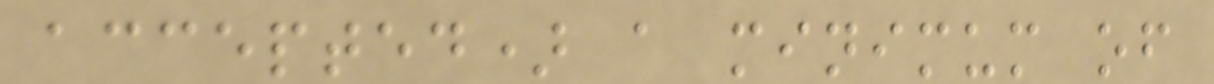accepted) a minimum of
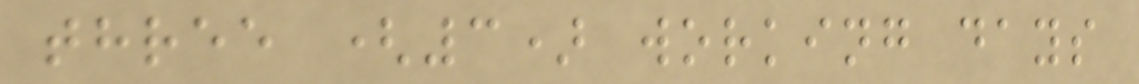three (3) working days
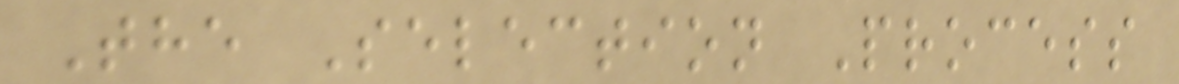The Selection Process
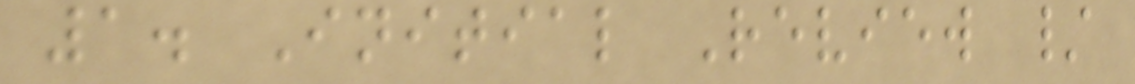1. Initial Review /
